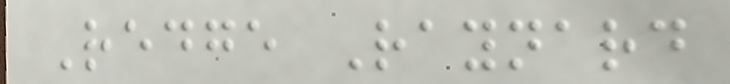Redge Raynard
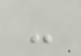-
